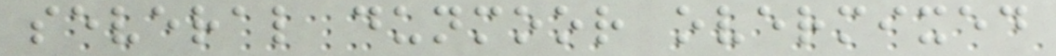several dunmoor overmixed
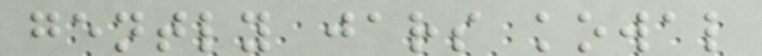gently jars kowal
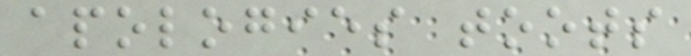apologies toots
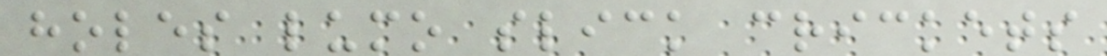holes lumo slick crickets
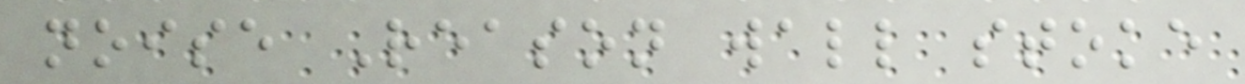noise Reason wall stoke
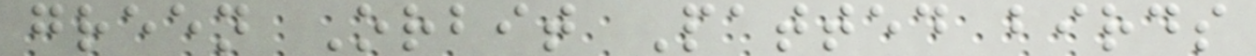green Orbit Patted birds
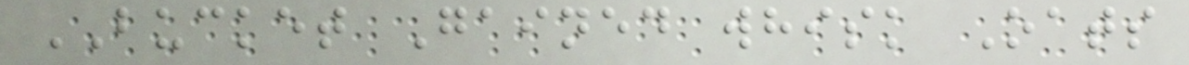BUCKET Gained whisk Oats
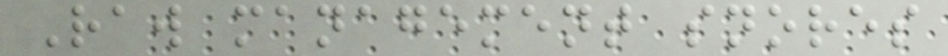Raw management snores
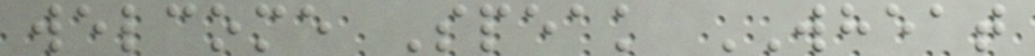welcome Speak WHEAT
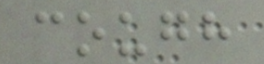cough
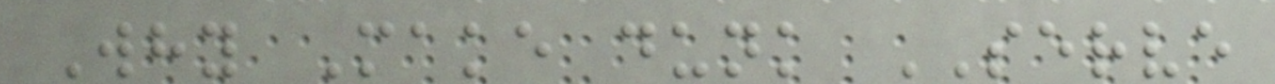Why Make dunk SERVE
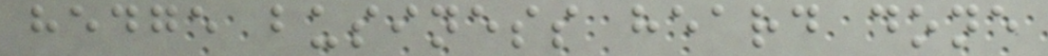hedge business heard done
